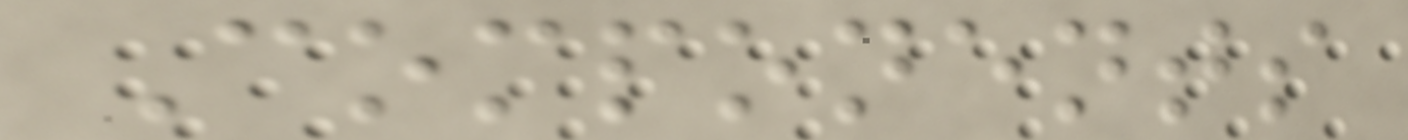Components
